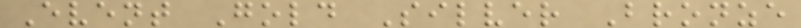Event Gold Silver Bronze
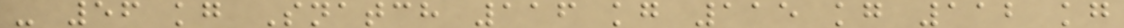- 56 kg Snatch 116 kg 115 kg 112 kg
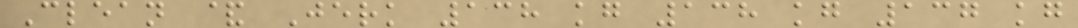Clean & Jerk 138 kg 138 kg 137 kg
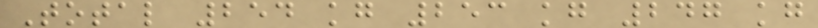Total 254 kg 253 kg 247 kg
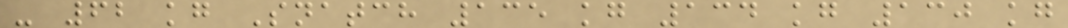- 62 kg Snatch 135 kg 134 kg 130 kg
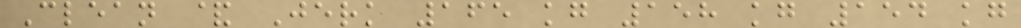Clean & Jerk 165 kg 158 kg 154 kg
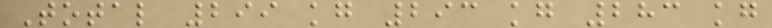Total 299 kg 293 kg 283 kg
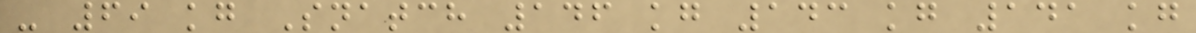- 69 kg Snatch 146 kg 143 kg 141 kg
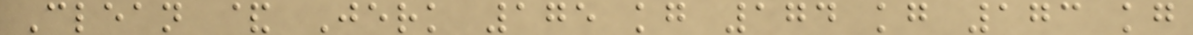Clean & Jerk 175 kg 174 kg 173 kg
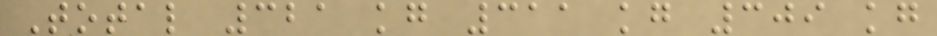Total 321 kg 311 kg 309 kg
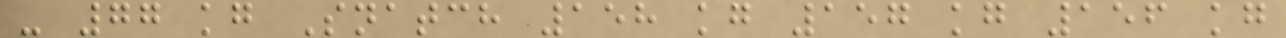- 77 kg Snatch 158 kg 157 kg 156 kg
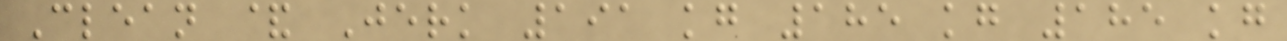Clean & Jerk 191 kg 185 kg 185 kg
